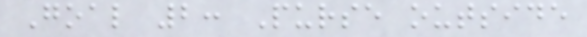Goal 2: Purse outside
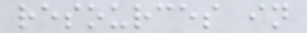resources in
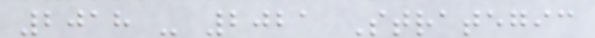2018 - 2021 Strategic
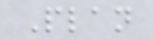Plan
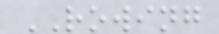ROWING
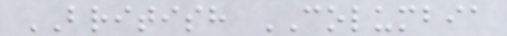BRITISH COLUMBIA
